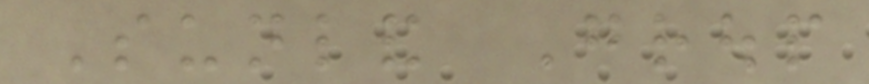Sunland Group
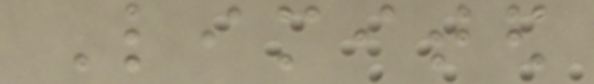Limited
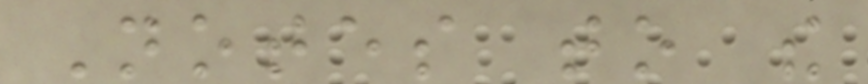Notes to the
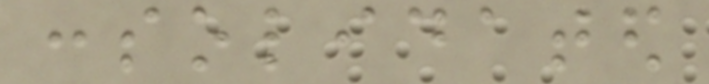consolidated
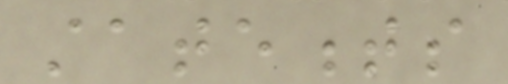statements
